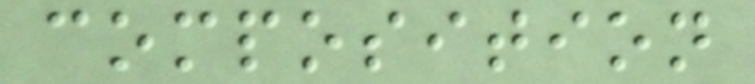composition
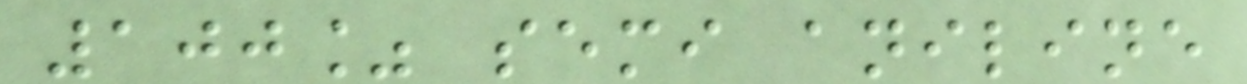100% semi aniline
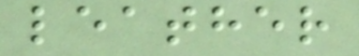leather
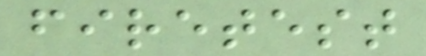firetest
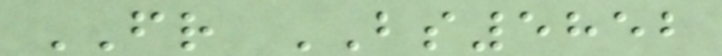FR BS5852
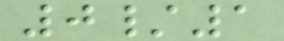0/1
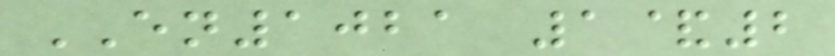EN1021 1&2
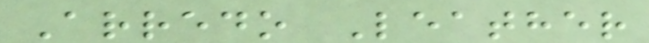Arredo Leather
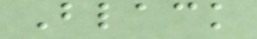Black
